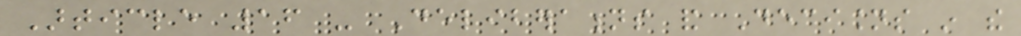Article 16 - Deliberations and Decisions in the
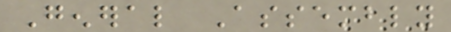General Assembly
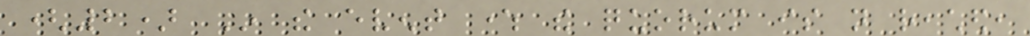(2) In the event where the quorum is not reached,
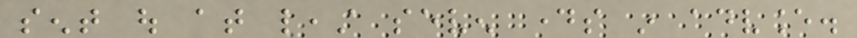sent out at least seven days in advance.
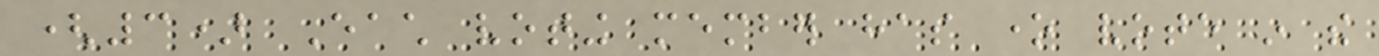(3) Each voting member has one vote in the
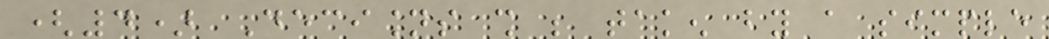(4) Decisions shall be taken by a simple
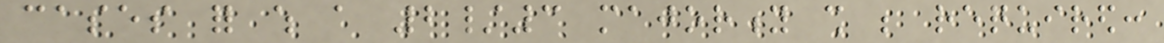cases for which a 2/3 majority shall be required:
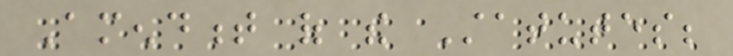Amendment of the Statutes;
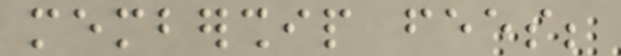membership fees;
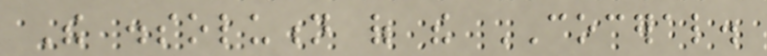The dissolution of the COCERAL.
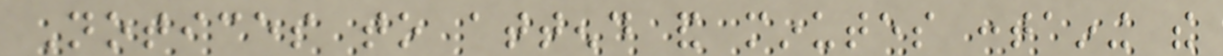Notices to attend and minutes containing the
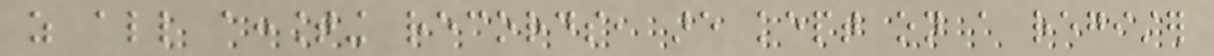as all accounting records, are kept on a register
